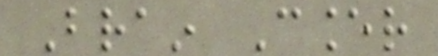Brain Cancer
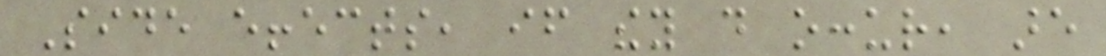Side effects, if they do occur, are
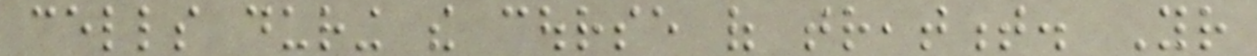cells during the course of treatment. Your
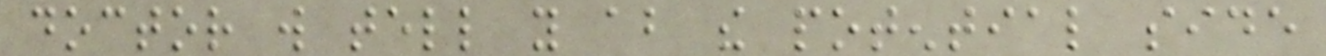doctor will tell you about the potential side
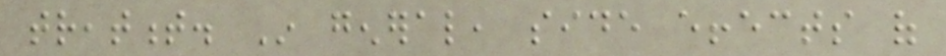treatment. In general, side effects of
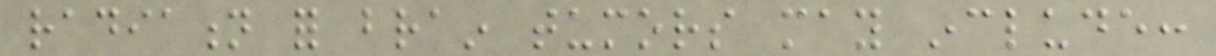radiation for brain tumors may include:
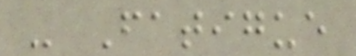- Fatigue
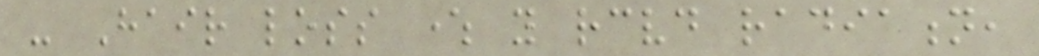- Hair loss where you received radiation,
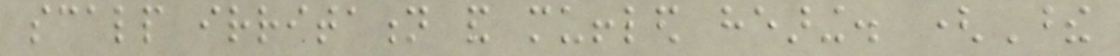scalp irritation and muffled hearing. (These
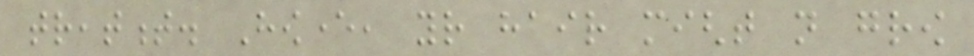treatment. However, your hair might not grow
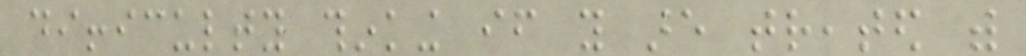difficulty thinking if you are treated with
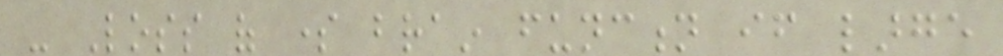- Loss of some brain function if large
